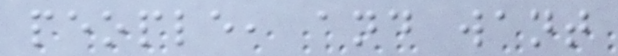people, and want
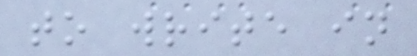to write in
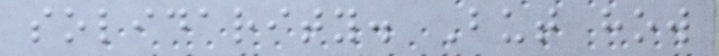solidarity. But how
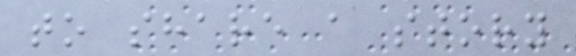to share a story
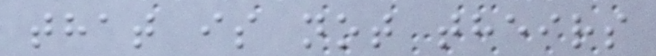that is not theirs
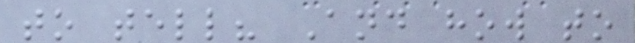to tell? And how to
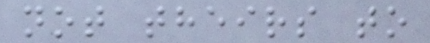not theirs to
